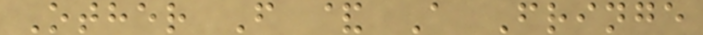Other F & A Fringe
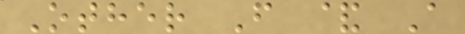Other F & A
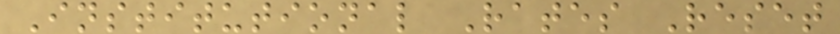Institutional Rates Reset
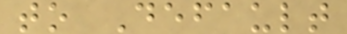to Default
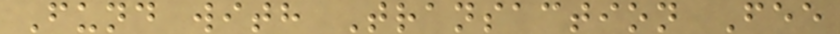Fund with Transaction Fee
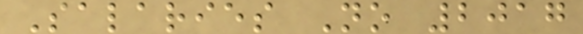Salaries No 2017
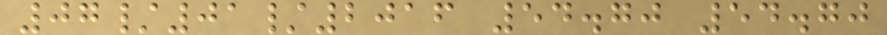07/01/2016 54.70 54.70
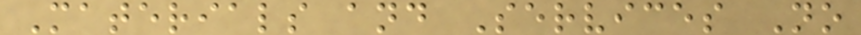Materials and Services No
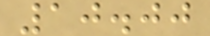10.00
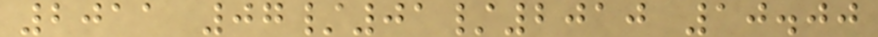2011 07/01/2010 10.00
